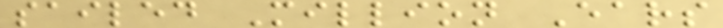sailed Million Ears
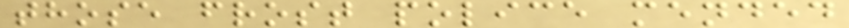those frost police mended
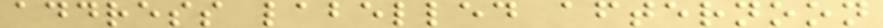address labelled afternoon
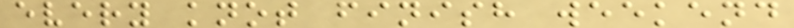every knot finish weekend
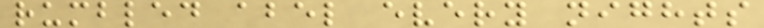rumbled abel every nights
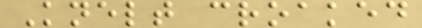Knelt croaked
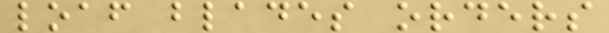loaf blades orders
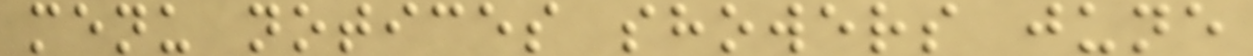menu notices showers june
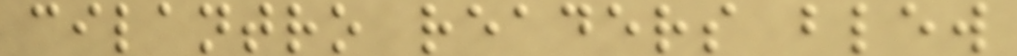cilantro readers blew
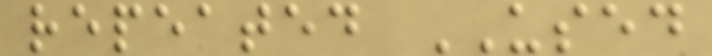repeated USED
